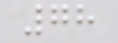78
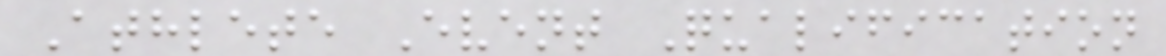Athlete Event Qualification
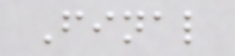Final
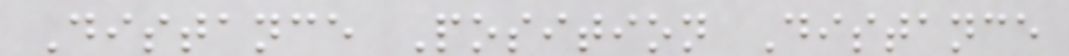Distance Position Distance
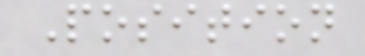Position
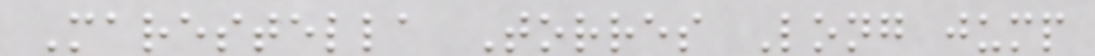Marestella Torres Long jump
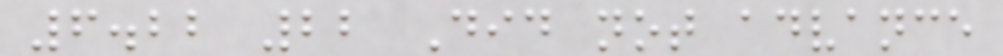6.22 22 Did not advance
